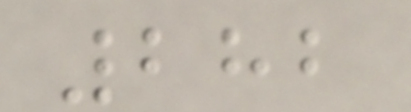282
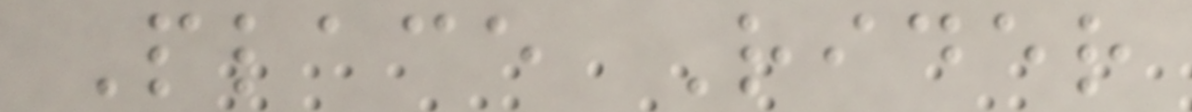Place Rider
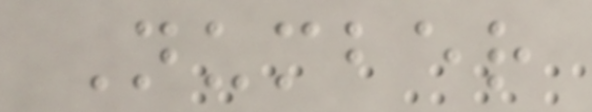Number
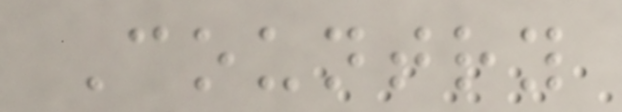Country
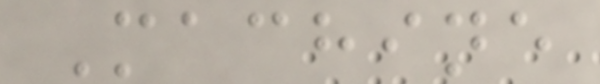Machine
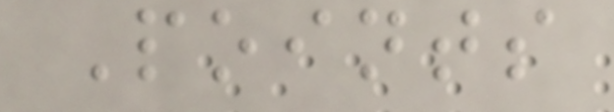Points
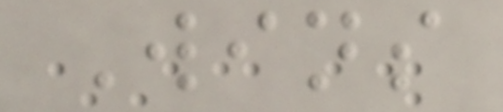Wins
